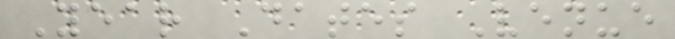Year Dates Venue
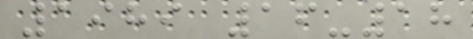1989 16-18
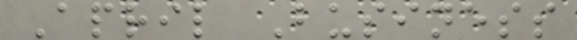April Business
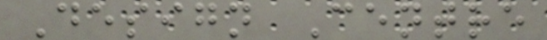Design Centre
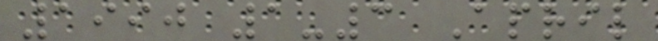1990 1-3 April
